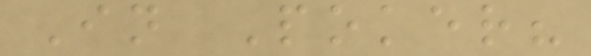In Poker?
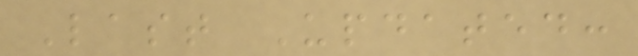Last Updated:
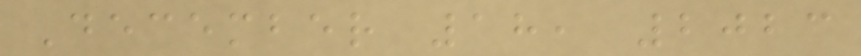December 18, 2023
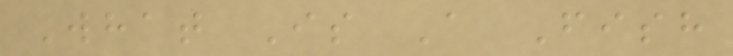What Is A Fish
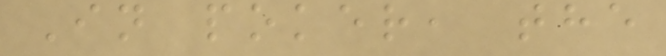In poker, the
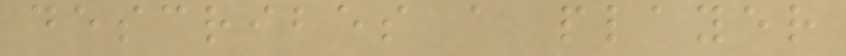describes a player
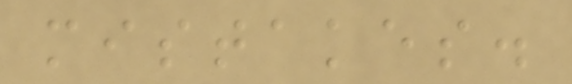mistakes.
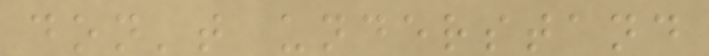don't understand
